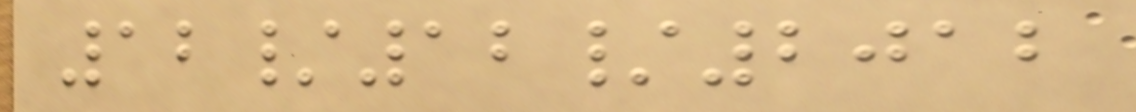12/12/2012
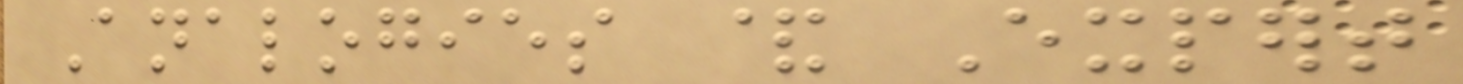Analogies & Expert
